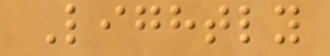Lightly
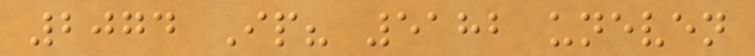2074 Ip? 5182 uneven
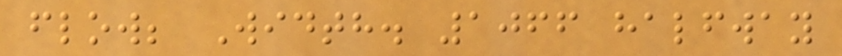flow; Width. 1066 halfway
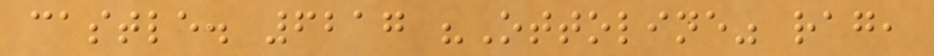castle. 6217 "Ottoline" rag,
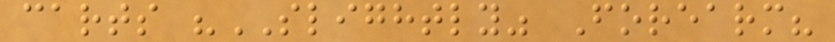carts "SLIGHTLY" Forearm?
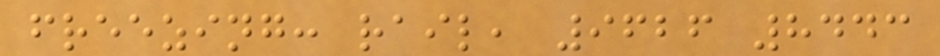freezing: rail, 9626 8443
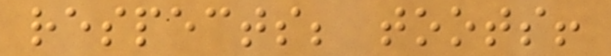respects; toots!
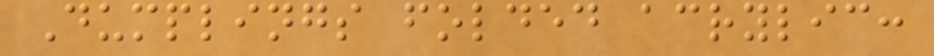Dumplings folded acrylic:
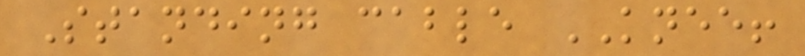Standing cable KNEE!
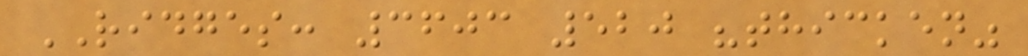RIDGES: 3603 520 "thicken"
